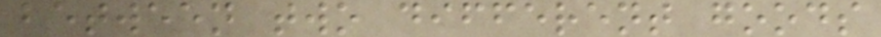between two different goods
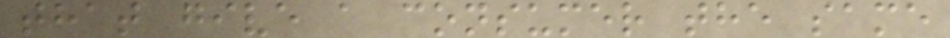that give a consumer the same
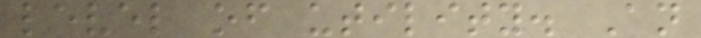level of utility. An
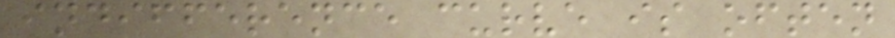indifference curve is often
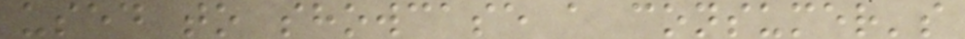used to showcase a consumer's
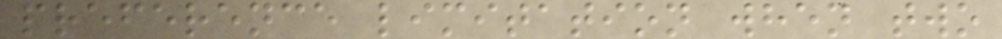preference limitation when two
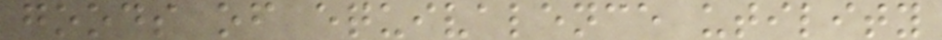goods of equivalence utility
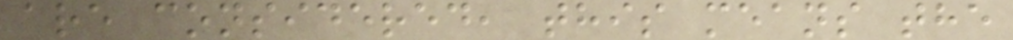are considered, this means the
